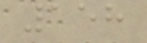158
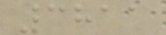3811
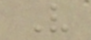V
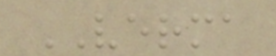VERMA
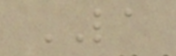LA
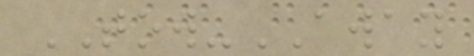TOW-AWAY
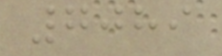7089
